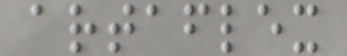artaflex
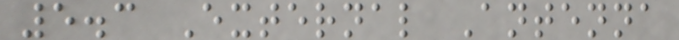5.3 External Antenna
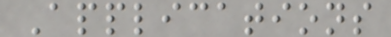Applications
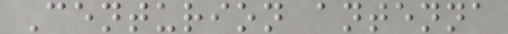Centurion antenna
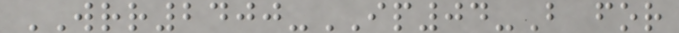WRR2400-IP04-B for
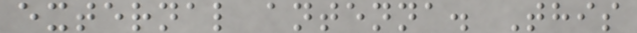external antenna. This
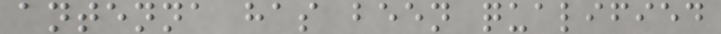antenna has been qualified
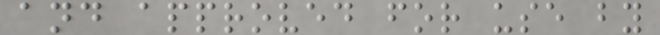and approved for use by
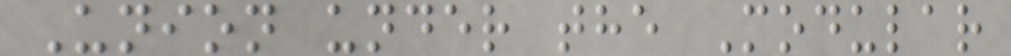Union under the Modular
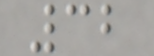32
